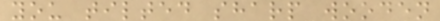you tilted sharp wooden
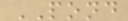POND
